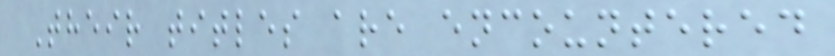Their titles are encountered
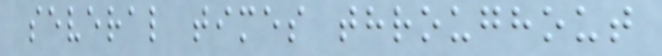several times throughout
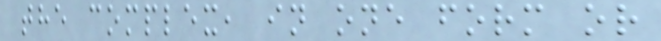the complex, in one form or
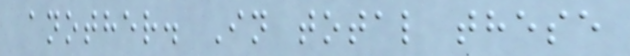another. In total these
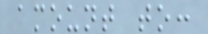amount to:
